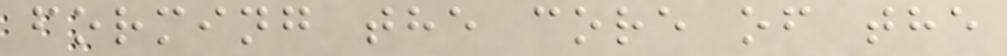forming the core of the
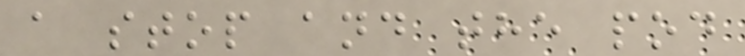a stop and the pod
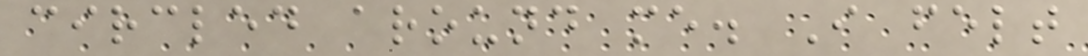circled around me. I felt
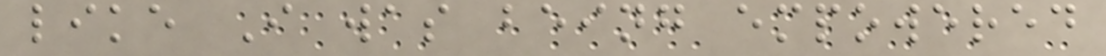like I was being empowered
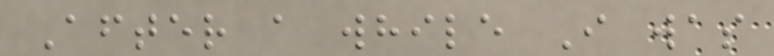After a while I was
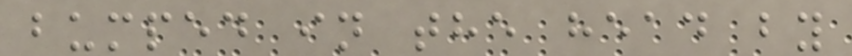bumped in the head by
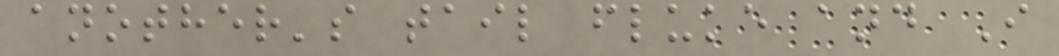another's tail fluke and I
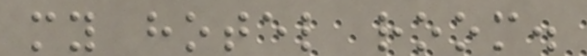my hotel room.
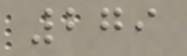279
